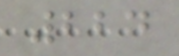224
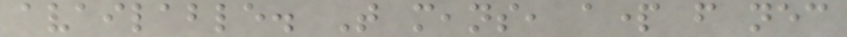available. That means, apart from necessary
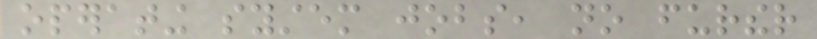operating system jobs, no further
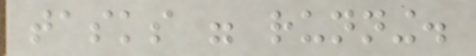tasks were running.
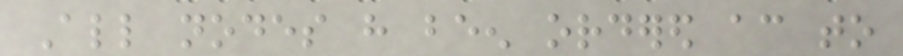All nodes have been ordered according to
